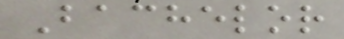Bachelor
